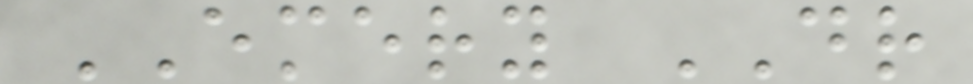EMERY DR
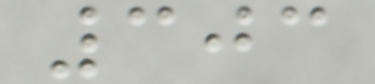303
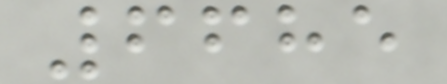6685
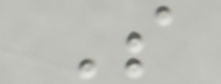S
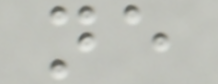ne
